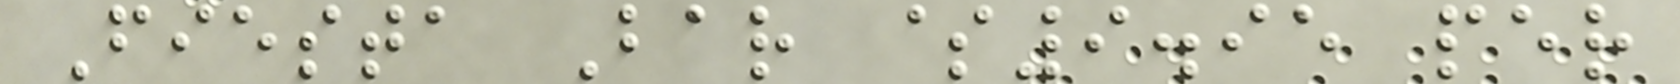Fiesta Bar $9.95 per
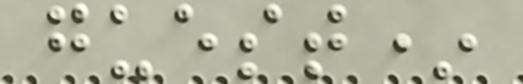guest*
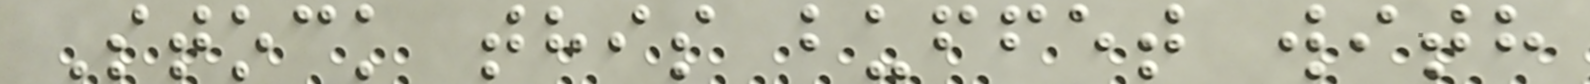Stock this buffet with
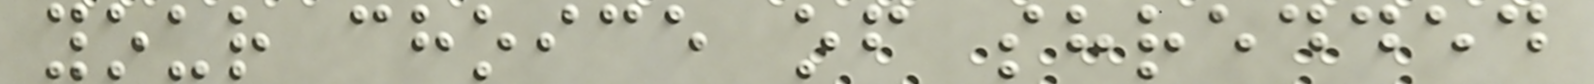your choice of shredded
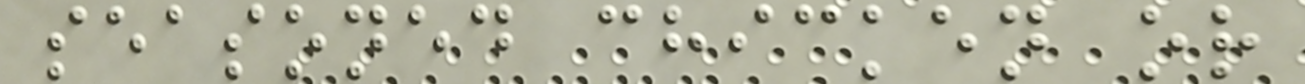seasoned chicken or
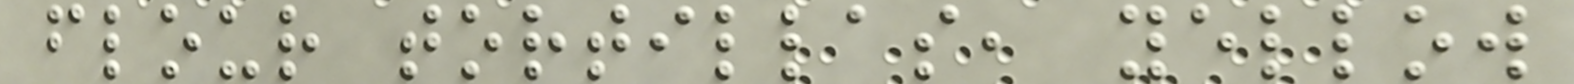flour tortillas, yellow
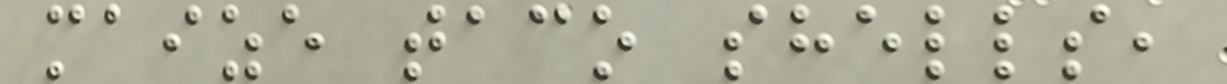maize taco shells,
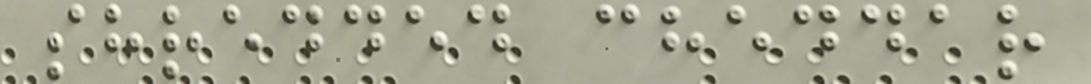shredded cheddar
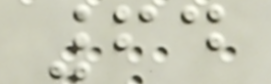64
